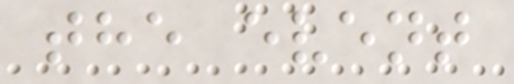the event
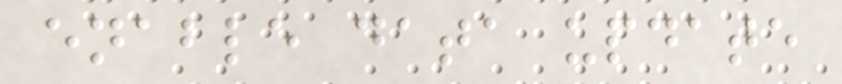enable data update
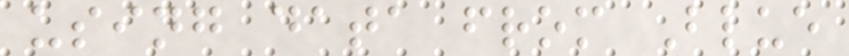using data from Blue
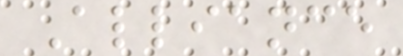Alliance
